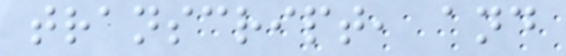transcript, and
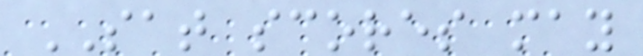SAT scores may
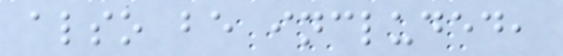also be included,
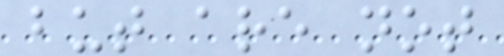but are not
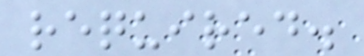required.
